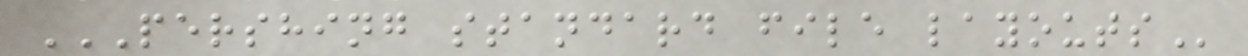PERSHING STANDARD FILE LAYOUTS
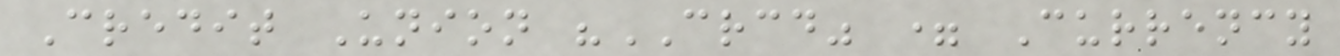Credit Union "CRCD" = Currency
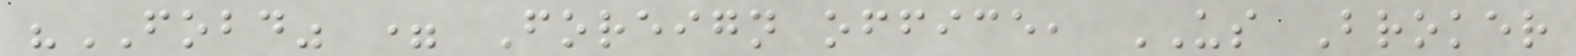"FOBD" = Foreign office, US Broker
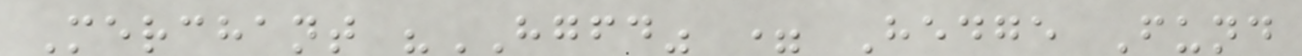Merchant "HGFD" = Hedge Fund
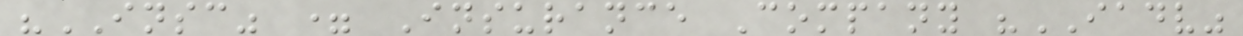"INSC" = Insurance Company "IADV"
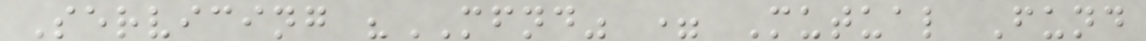Servicing "MFND" = Mutual Fund
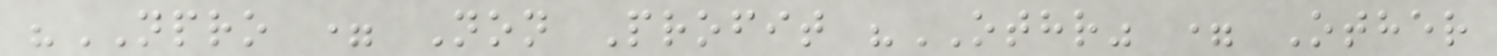"NPRO = Non Profit "OTHR" = Other
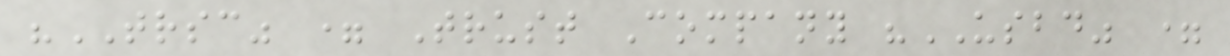"TRSC" = Trust Company "USBD" =
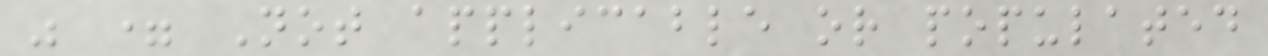" = Not applicable or populated
